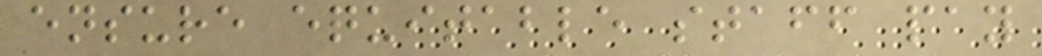ensure equitable staff pay
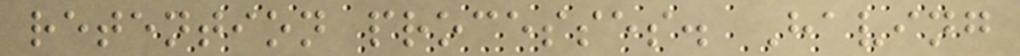retention processes. Having
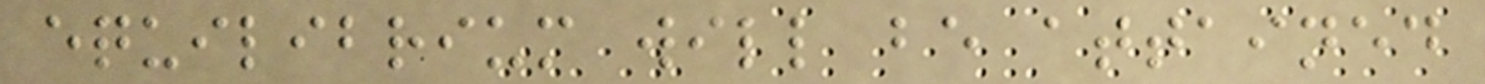equilibrium will be attained
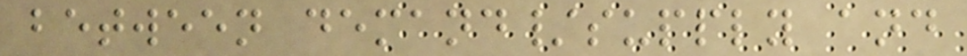between demand/supply and
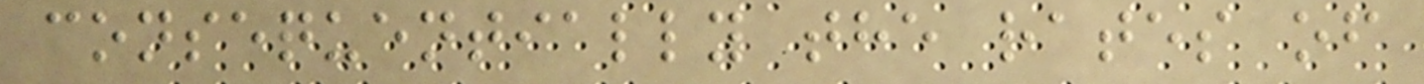consequentially the rates of
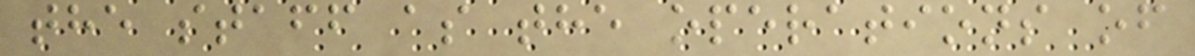the staff as the operations of
